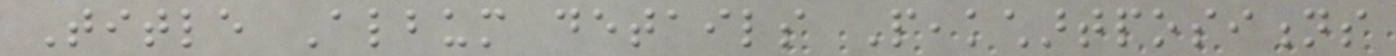Title Album details Peakchartpositions
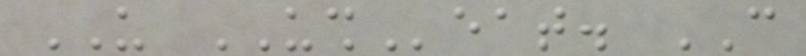US USHeat. CAN
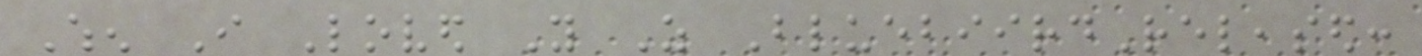When I Loved You As BluebiirdReleased:
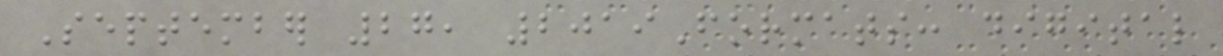September 27, 2019Formats: digital
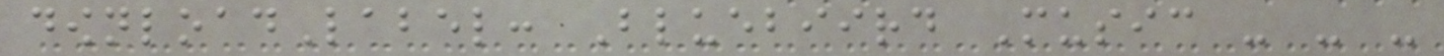downloadLabel: Bluebiird Music - - -
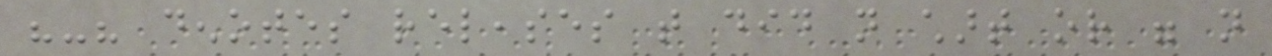"-" denotes releases that did not chart or were not
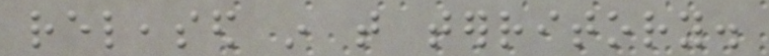released in that territory.
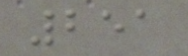251
